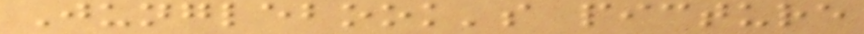Junglebook's picture
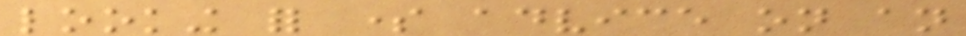looking for some advice on an
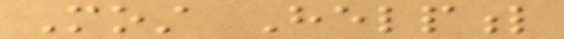Most Helpful
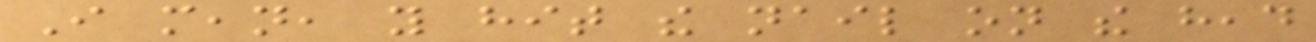I mean, you hit the nail on the head
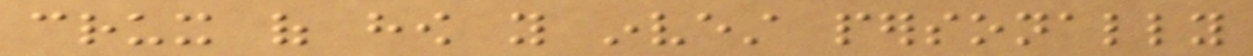crux of how you invest personally
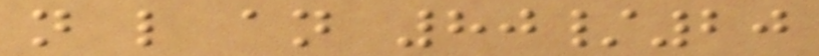not like an 80/20
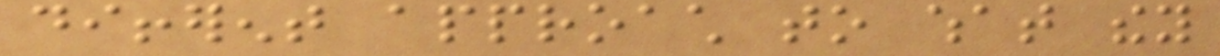different approach to what they
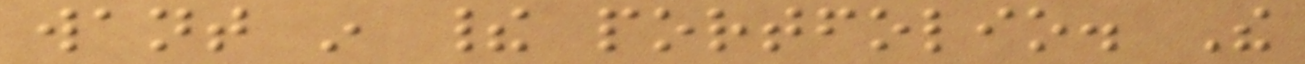want in their portfolio. The
